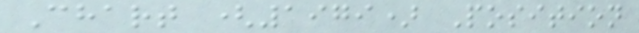Chart (1979) Position
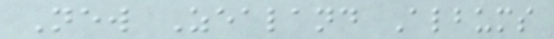New Zealand Albums
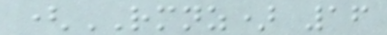(RMNZ) 16
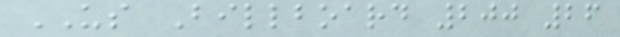US Billboard 200 26
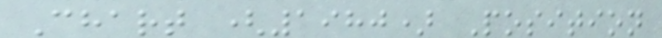Chart (1980) Position
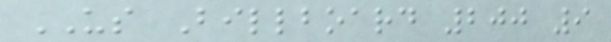US Billboard 200 9
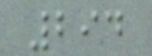294
